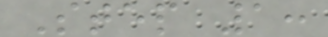Step 1:
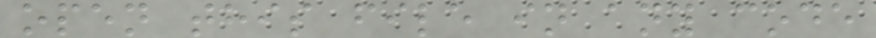open this file in any code
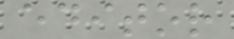editor
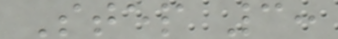Step 3:
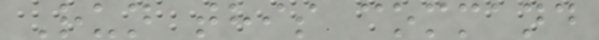Run this command
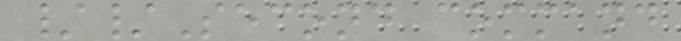//Second command
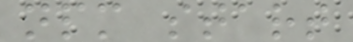npm start
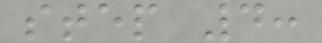step 4:
